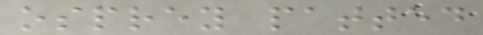osprey patted
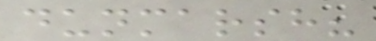dunmarsh?
